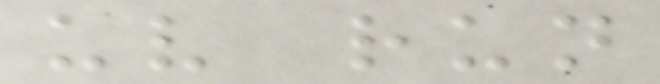uv run
